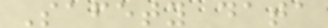Safety data
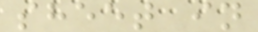sheet in
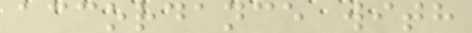accordance with
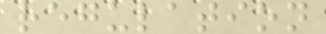regulation
